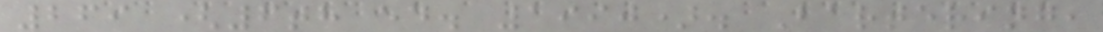269 (6th ed. 1990). Bartering,
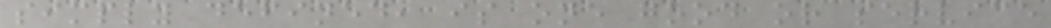simply defined, is one good or service
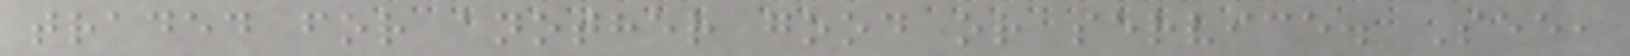traded for another good or service. See,
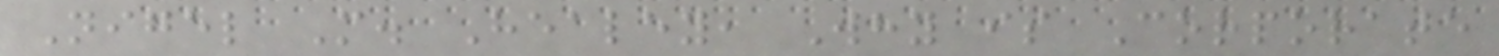Nigel M. Healey, Why is Corporate
